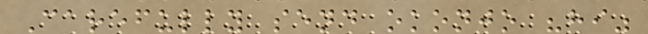Carefully send okonjo "hi"
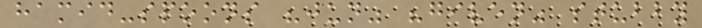hamid-spoons "jun" "given" stubby
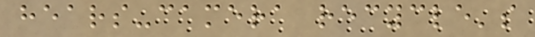hears-camera recycle's
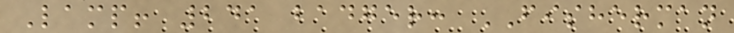Lamp! 241 badger: FISHERMAN
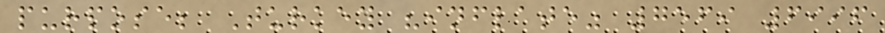purpose; Turkey "inflate" 7569 6996
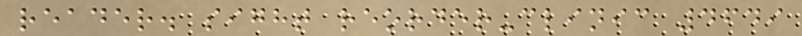reader. sight reorder-clinic 4649
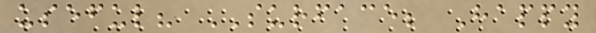useful? SURFACE; Happy
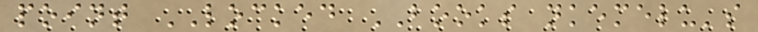point LOCKED BOOKS nkemelu's
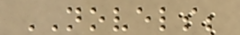NOVELS;
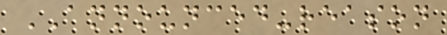ANNOUNCED-reason
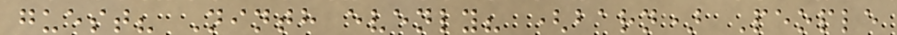guest? Ninth evenly? (barn) People
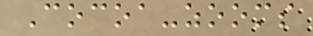Cocoa-zooms
